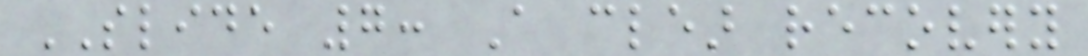SLIDE 7: A clear recovery
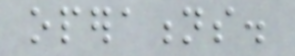operations.
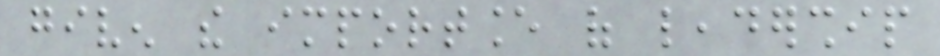given the importance of leadership
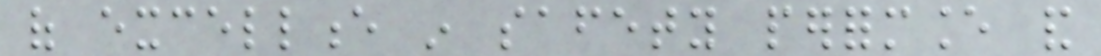of excellence in safety performance and
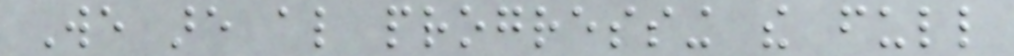We are also progressing the full
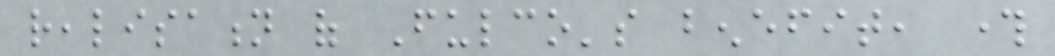realisation of Fulco's benefit, through
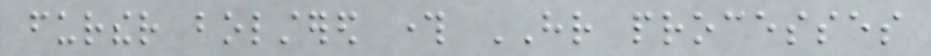further bolstered through HR processes
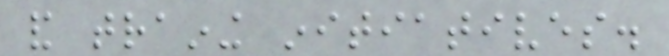and training initiatives.
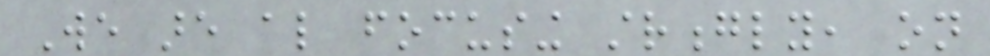We are also focusing strongly, on
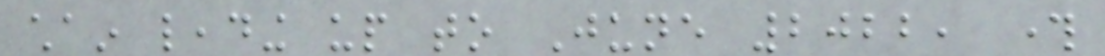chain leading up to June 2022, through
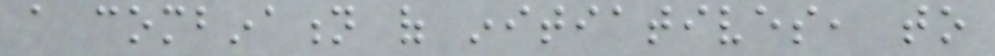a combination of initiatives, to
